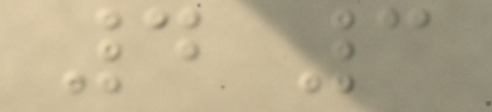4 3
